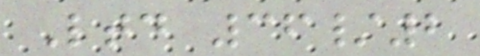Ltd 36/2
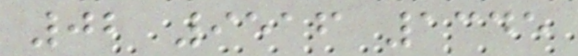02 9516 1345
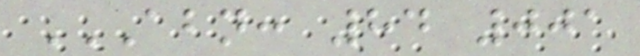ABN: 84 001
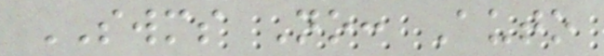SWMS No: Auto
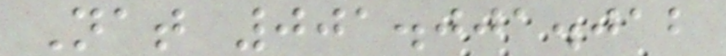Nat 001.001.012
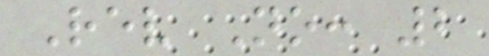Rev No: 2
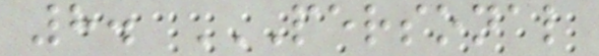8. PERSONAL
